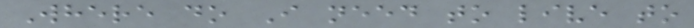Where do I need to live to
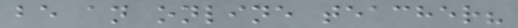be an online teacher?
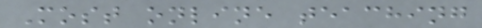Most online teaching
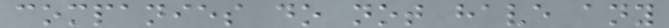companies do not have any
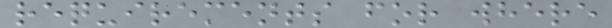requirements for where
